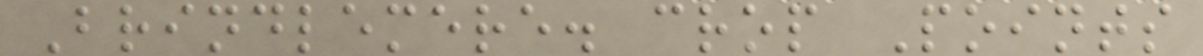Brindlemere. crop Points
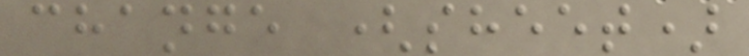change (sheet)
